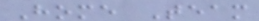Home Team
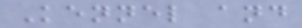Kennel and
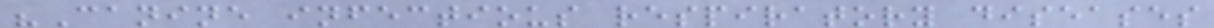"Canine infectious respiratory diseases
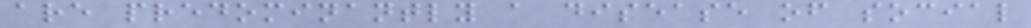are predominantly a disease of social
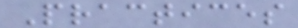Practices
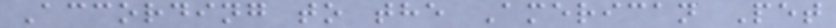According to the American Pet
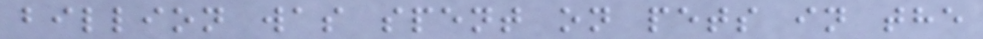billion was spent on pets in the
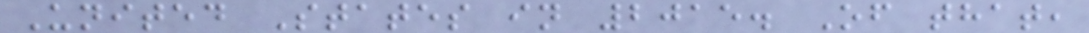United States in 2015. Of that,
